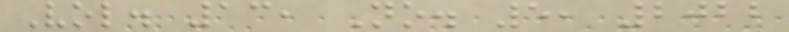Vol. 13, No. 5, 2022
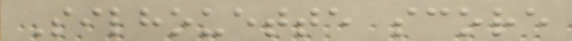Silhouette score
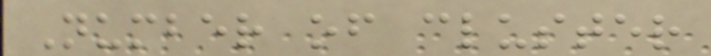Number of cluster
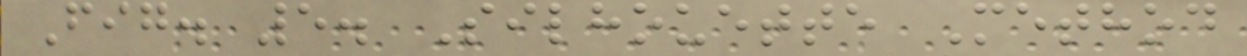Fig. 5. Silhouette Method
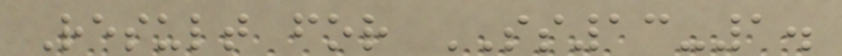Result for SS13-1.
